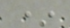*
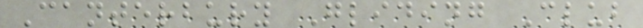Canterbury Gliding Club
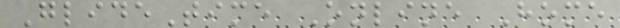GlideTime Online Home
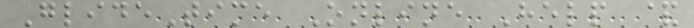GlideTime Online Help &
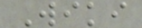Wiki
